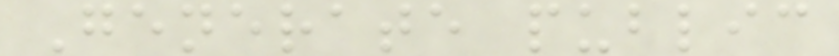Generate public
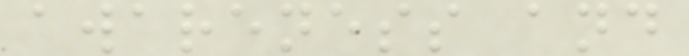awareness and
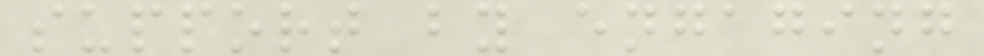support by engaging
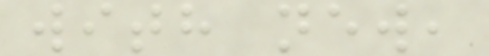with new,
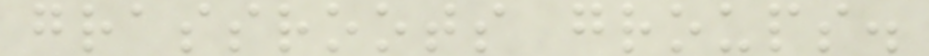grassroots groups.
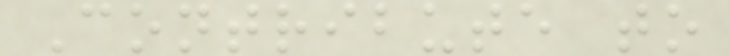Contribute to
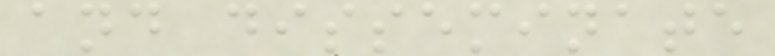and disseminate
